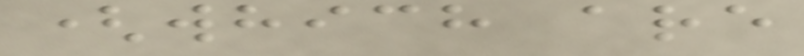(which are
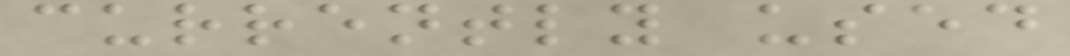currently used
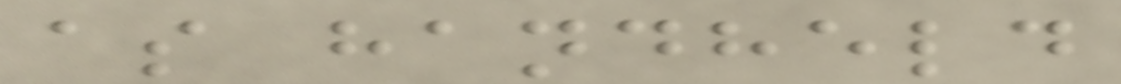as handheld
